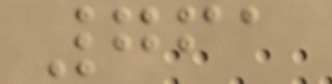761
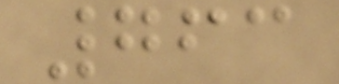763
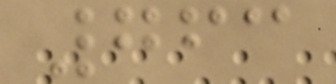763
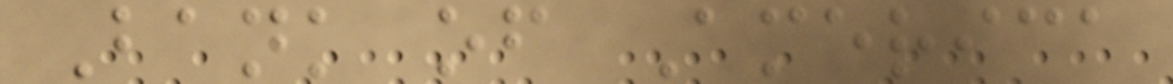Bank of America
